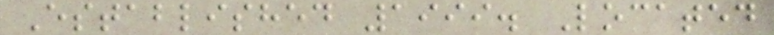Established 1999. Located
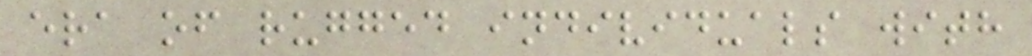era of rugged individuals with
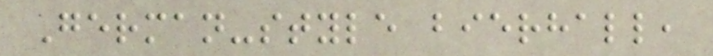German-style bierhall,
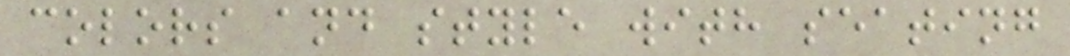colors and style with seating
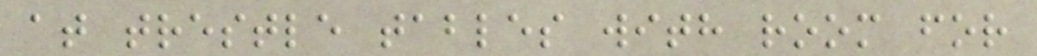at trestle tables with room for
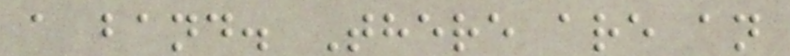a band. There are an
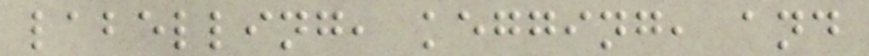labelling, kegging, and
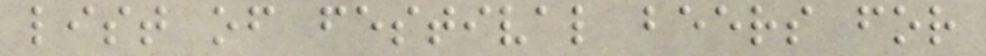list of festival beers for
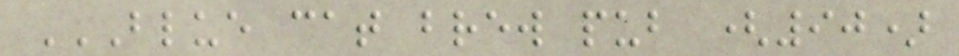BLUE CAT BREW PUB (90)
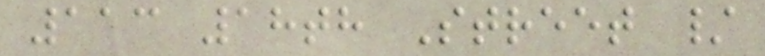113 18th Street /
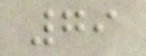79
